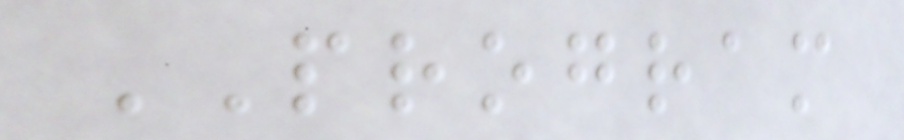PROGRAM
